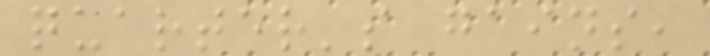quarter's gains,
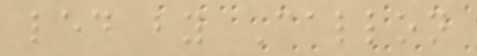led by Callon
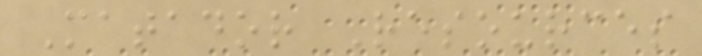Matador Resources
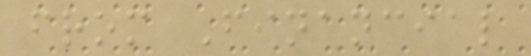from Financial
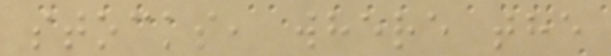stocks, where the
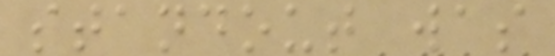standout was
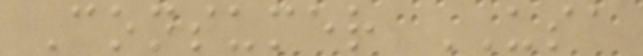Consumer USA
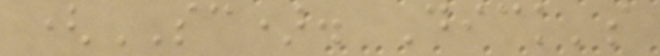(SC). Dick's
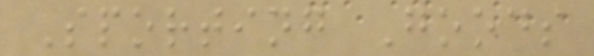Sporting Goods
